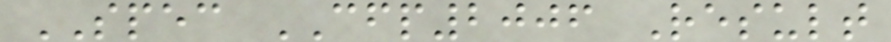SPEC CFP2006 Result
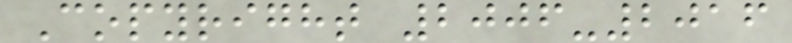Copyright 2006-2016
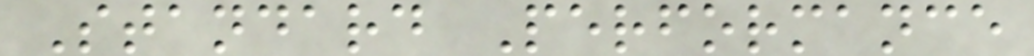Standard Performance
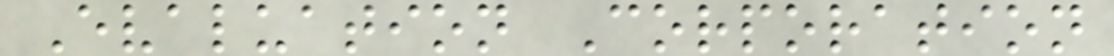Evaluation Corporation
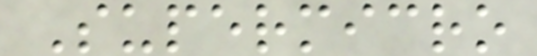Supermicro
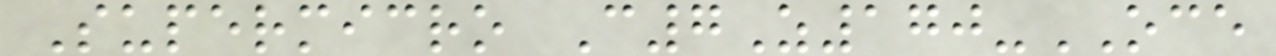Supermicro C7Z170-OCE
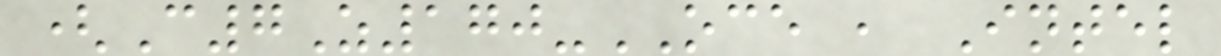(C7Z170-OCE , Intel
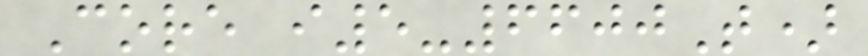Core i5-6600T)
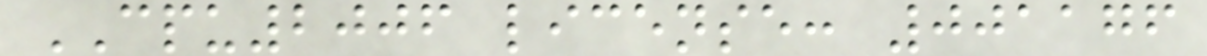CPU2006 license: 001176
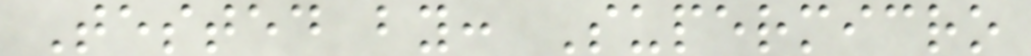Tested by: Supermicro
